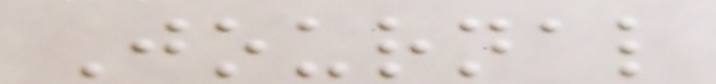Journal
